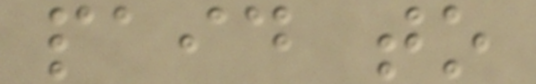paid to
